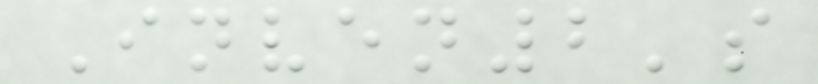Inven2's
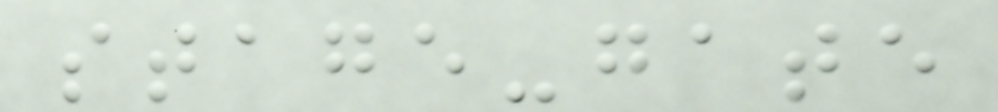stage-gate
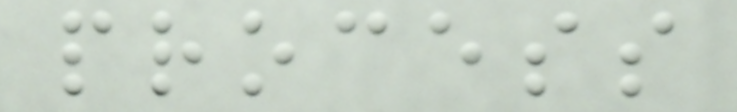process
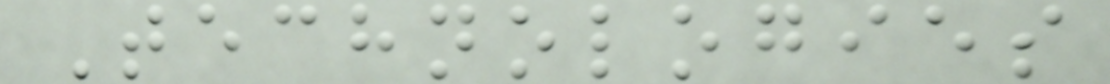Technologies
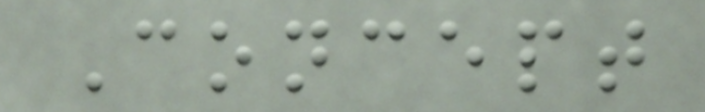Concept
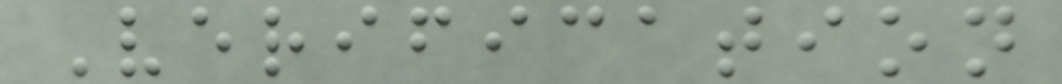Verification
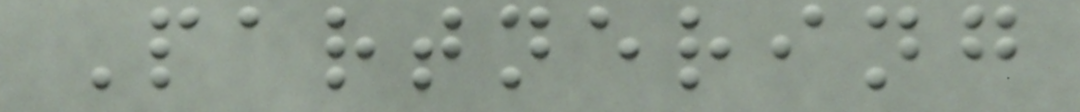Partnering
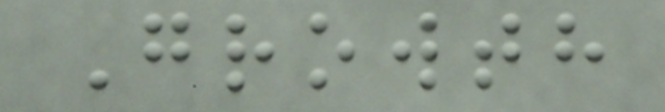Growth
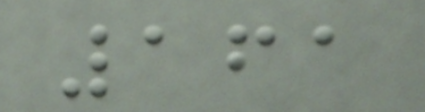161
